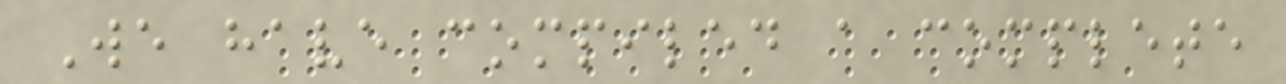We have compiled a complete
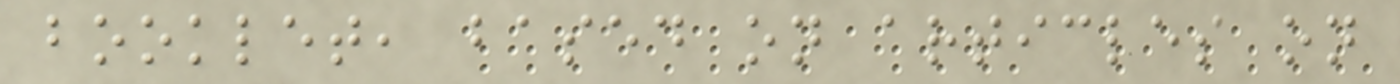booklet, based on articles on
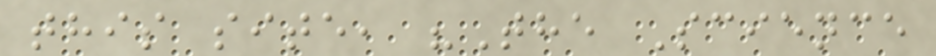this site, "The Science
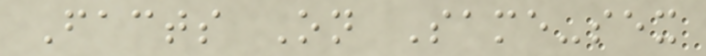Facts On Same-sex
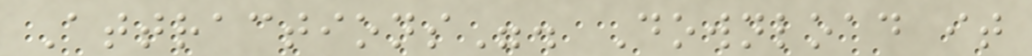Attractions". Download it
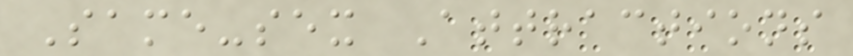Same-sex Attractions
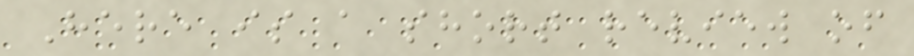Here is a short review of
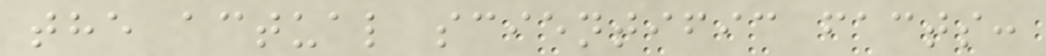the actual scientific facts:
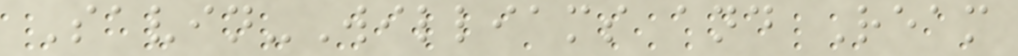Savin-Williams and Ream
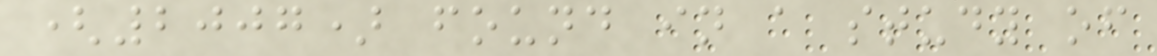(2007) found in a study of
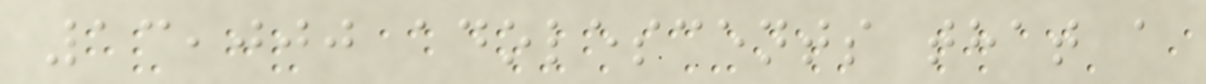13,000 adolescents that a
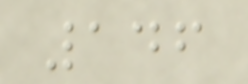146
